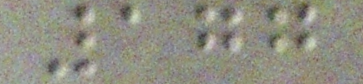177
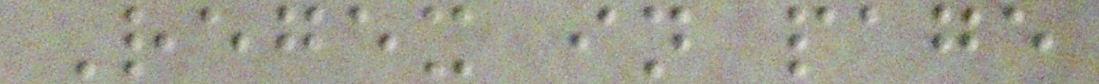Regex in page
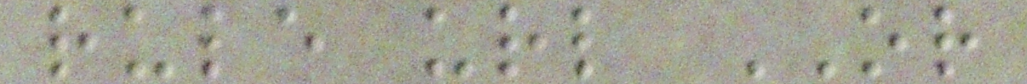rule url OR
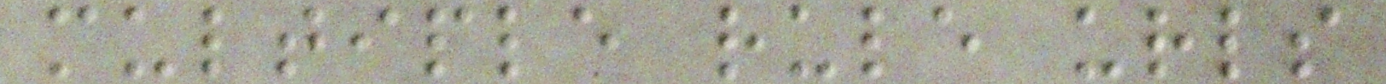multiple rule urls
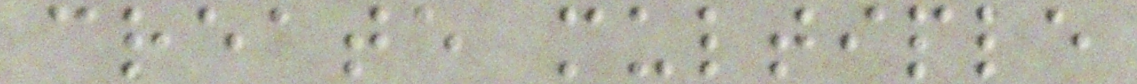create multiple
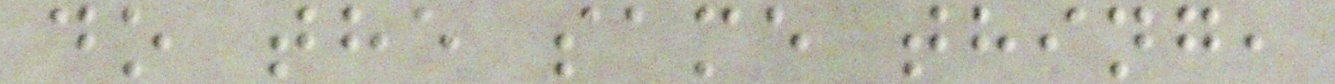do the same thing,
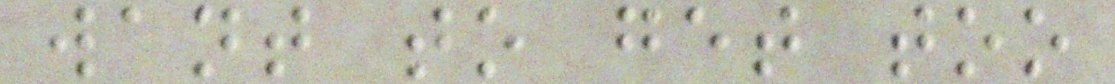want to get too
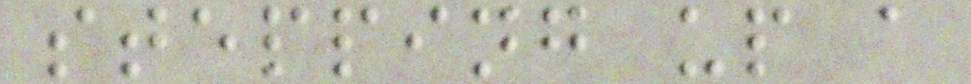stepping up a
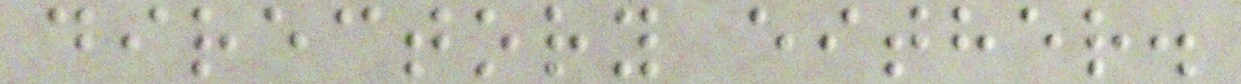directory either.
